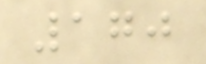170
